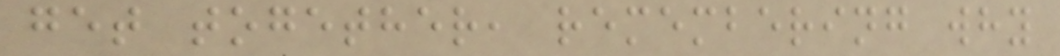get together, remembering why
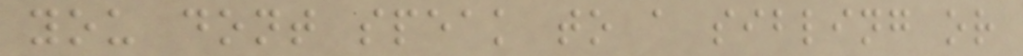you dont speak to a sibling or
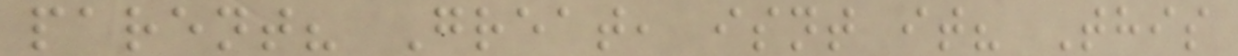parent? Great, isnt it? This
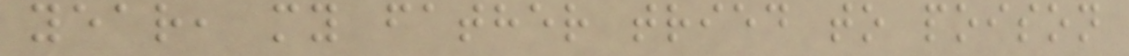year, my father tried to poison
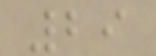29
